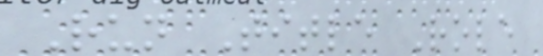Run Title Role
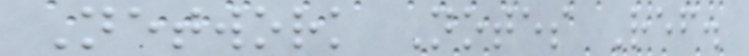Network Notes Ref.
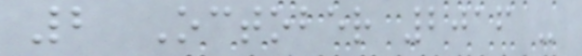2 October 2016 -
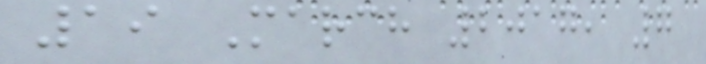19 March 2017, 7
